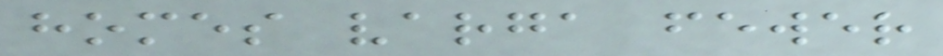homes varga fewer
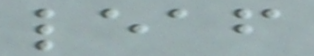leaf
